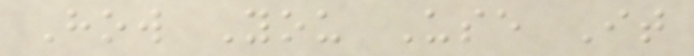How You Use It
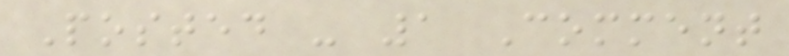Posted - 1 Comment
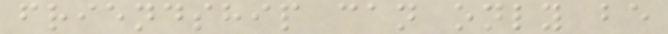friendship can only be
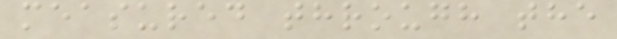measured through the
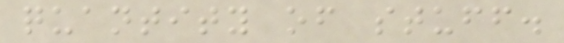quantity of stuff.
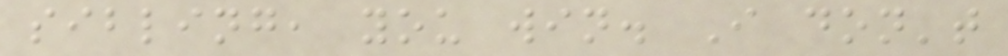sibling, you win. I don't
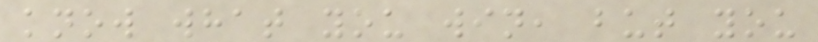know what you win, but you
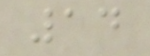14
